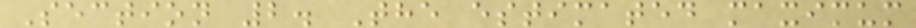Section 2. The estimated maximum
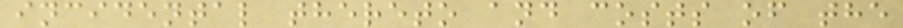incidental thereto and costs of the
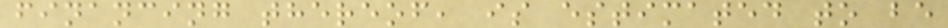financing thereof, is estimated to be
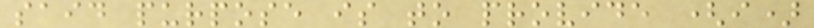said purpose is to provide (i)
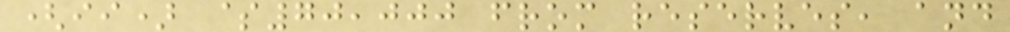(ii) $70,000 from reserves, and
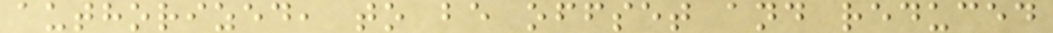authorized, to be offset and reduced
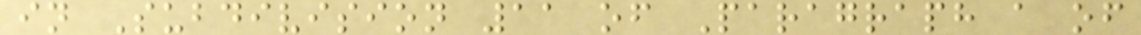in Subdivision 11 of Paragraph a of
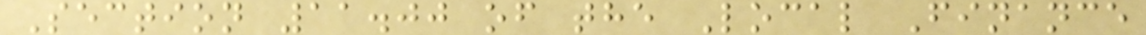Section 11.00 of the Local Finance
